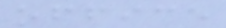office
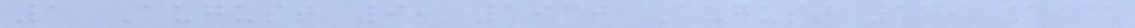1 August 9, 1930 August 17, 1931
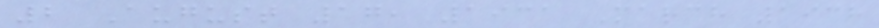2 August 17, 1931 March 1938
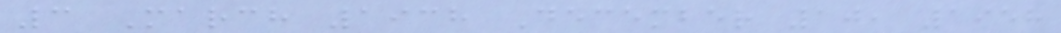3 March 1938 December 10, 1958
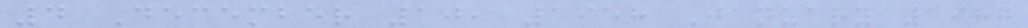4 December 10, 1958 January 1987
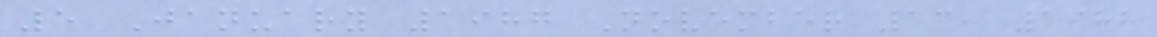5 January 1987 November 13, 1988
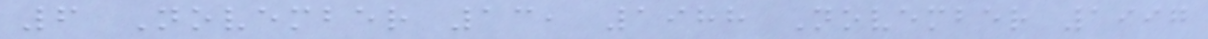6 November 13, 1988 November 1997
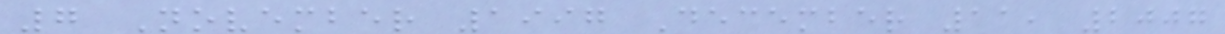7 November 1997 December 11, 2007
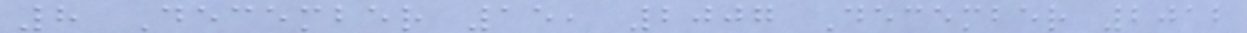8 December 15, 2007 December 2012
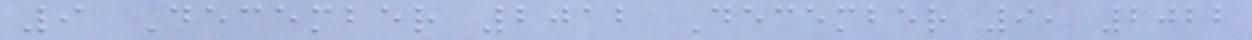9 December 2012 December 9, 2022
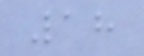18
